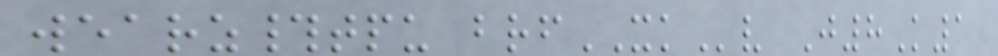wearz#tpu brfXKv J8K1
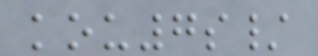kou7s/
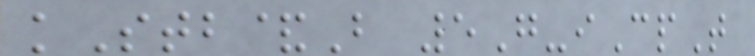kStb&B 5G-iCpT
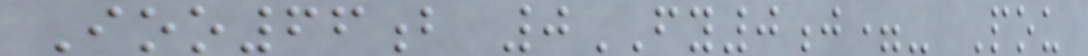Ioo66b 0FY0j=- Pou
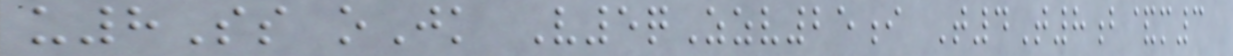u8Ss oJk V5qZzv25i T4T8b&m3
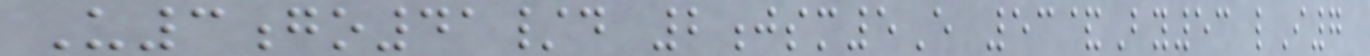U3go41/d 2jsm5E 53&By53 lI7
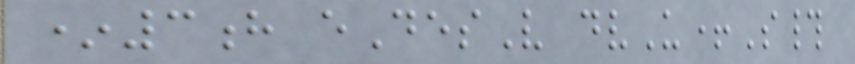*3h eDesV dvU+S#
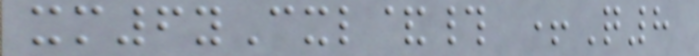xm6yCxl&# +Q8
